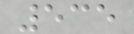535
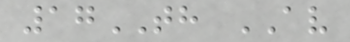17TH AV
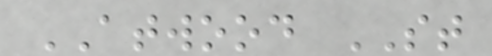ATWOOD ST
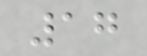17
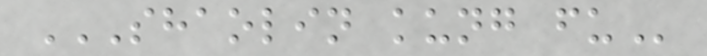SHAOLIN KUNG FU
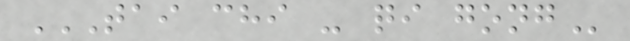TAI CHI - QI GONG
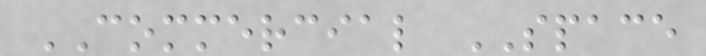COMMERCIAL SPACE
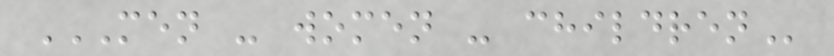MEN - WOMEN - CHILDREN
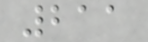211
